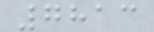7813
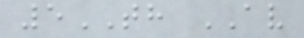5TH AV
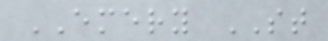EMERY ST
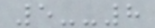5--8
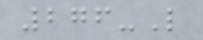276-L
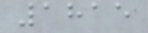1815
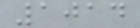1014
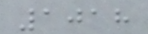1018
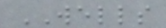WELLS
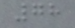78
